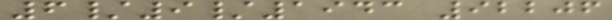6/9/1943 92206
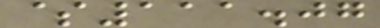$111.07
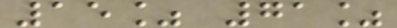15% 71%
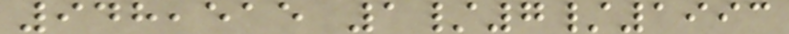948,515 1/7/1993
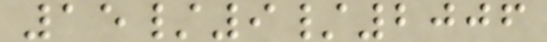15/9/2006
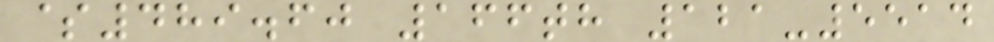$489.60 166th 121-5514
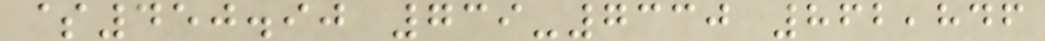$450.90 739-7330 862,846
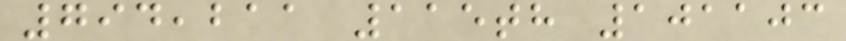794,211 115th 101103
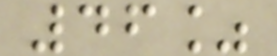46%
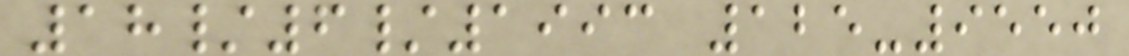18/6/1993 125-9550
